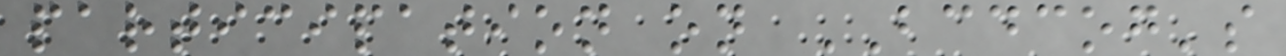participation on BCDCOG's
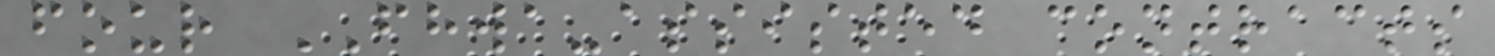four FHWA-assisted contracts
